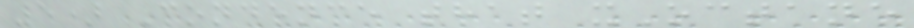5) Condence that xOctane
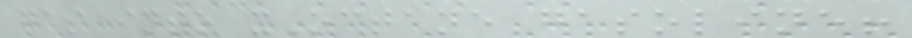gas into xOctane gasoline!
